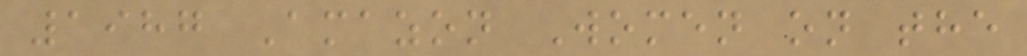1987 Amazon Women on the
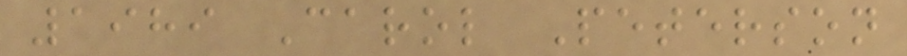1989 Carol Peterson
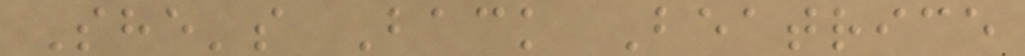She's Back Beatrice
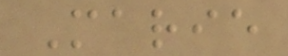Marie
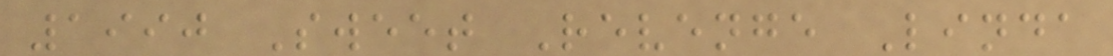1990 Sweet Revenge Linda
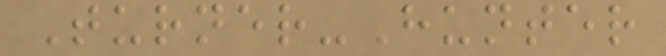Turner-Hunter
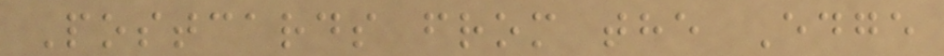Postcards from the Edge
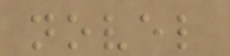novel
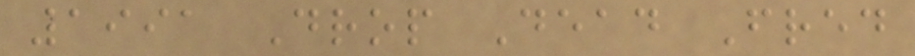1991 Drop Dead Fred
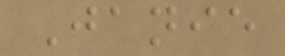Janie
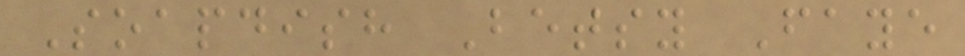Soapdish Betsy Faye
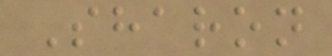Sharon
